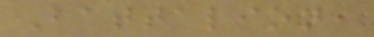Battalion,
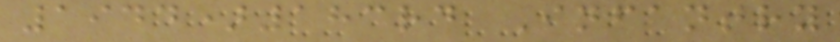1944)183rd Infantry
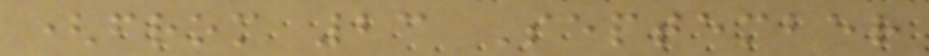(from 23 September
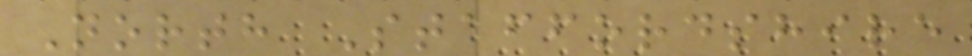North Staffordshire
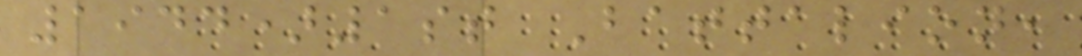1944)1st Battalion,
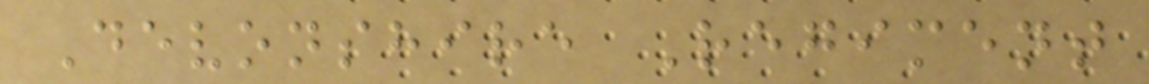Devonshire Regiment
